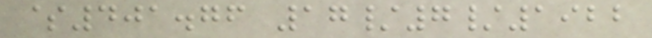$401.76 17/7/1922
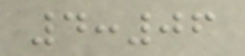4:06
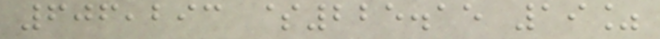606,293 $225.15 19%
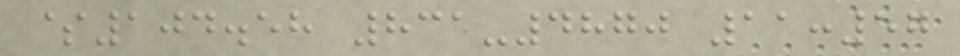$104.58 831-4870 11:57
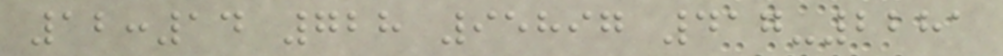12:14 728 95897 417-2281
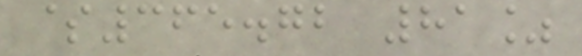$365.72 81%
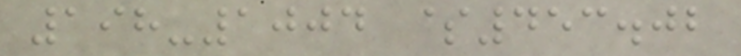198-1004 $453.02
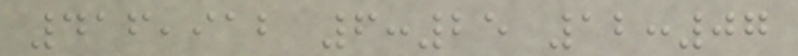416,912 6:25 12:07
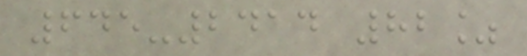645-2414 82%
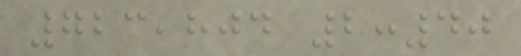723,804 2:40
